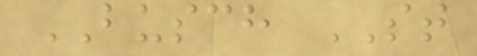BUSCH ST
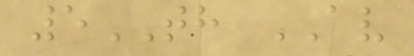5TH AV
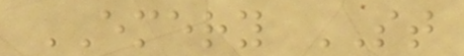EMERY ST
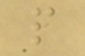p
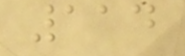114
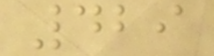429
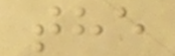the
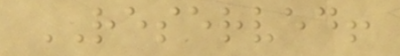RESERVED!
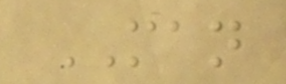MAN
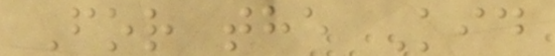For the Kid
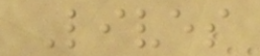Lives
